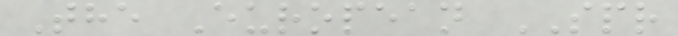The European SPR
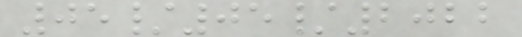05/05/2022
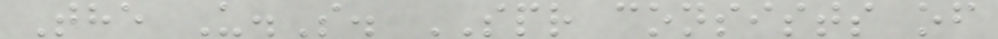The U.S. SPR consists of
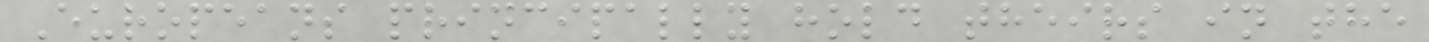Europeans principally hold theirs in the
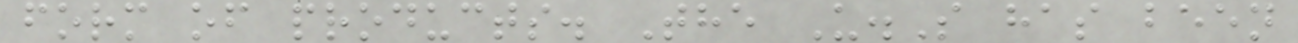form of products. The U.S has been
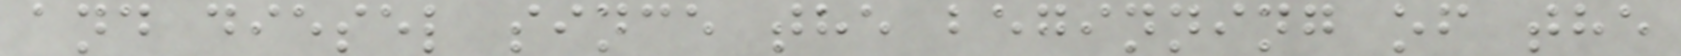and diesel since the beginning of the
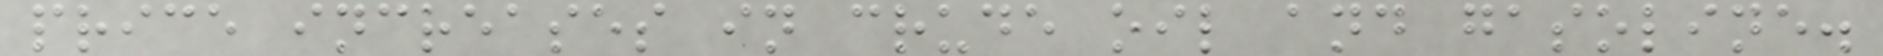price increases in crude oil and gasoline.
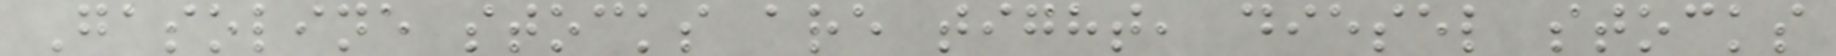Gasoline stocks are tight, diesel stocks
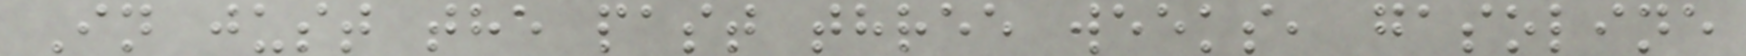In just the past three weeks, gasoline
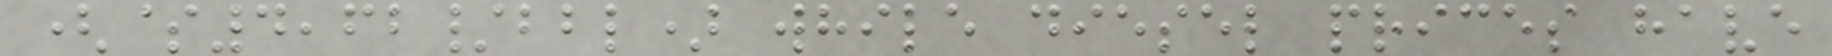($4,62/bbl) while diesel prices have
